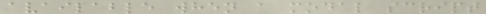available when a modal script
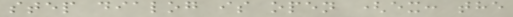step dialog is open (ex: the
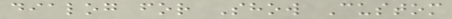dialog for Show Custom
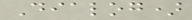Dialog)
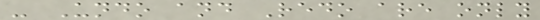- Undo and Redo are only
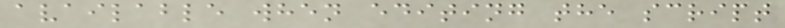available when editing the script
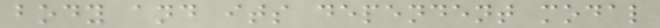body and its dependent modal
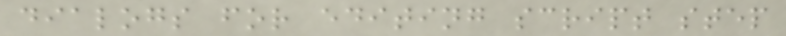dialogs for editing script step
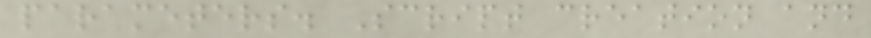parameters. Script creation and
